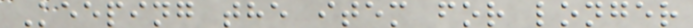Keeping the item for longer
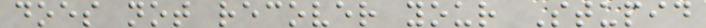does not recover your Stupid
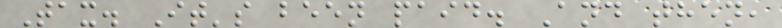Tax. It's been paid. And then,
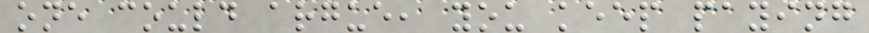one could argue, you keep paying
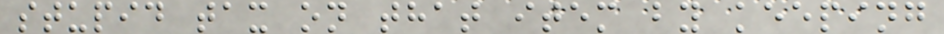stupid tax on that item by keeping
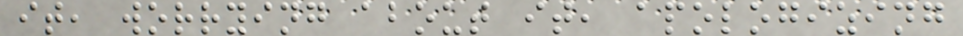it, worrying about it, apologizing
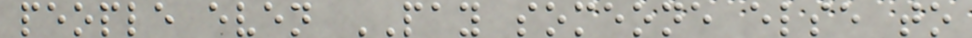people even PAY someone else to
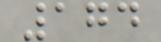174
